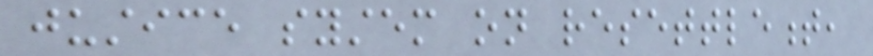justice system on resettlement,
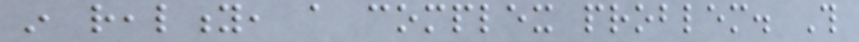in reality, a complex problem. This
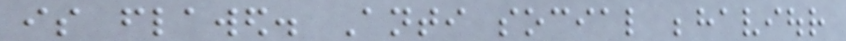is flawed. Anti social behaviour
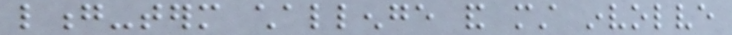long-term challenge and must involve
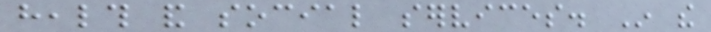health and social services. In the
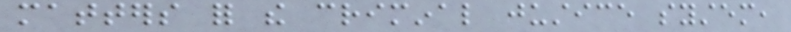matters for the criminal justice system,
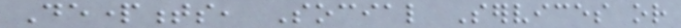Departments, Social Services or
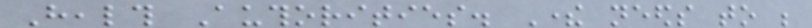Health Authorities. There needs to be
